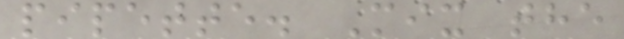pipette. Mix the
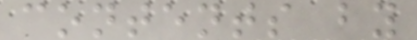contents by
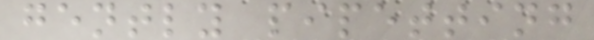gently pipetting
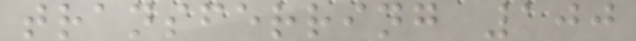transferring 100
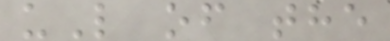uL of the
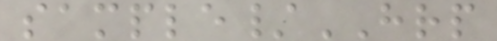sample/HRP
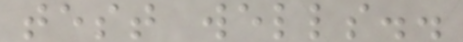test wells..
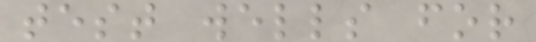test wells for
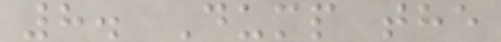8. Dump the
